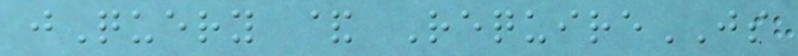jQuery & RequireJS
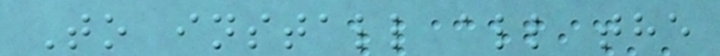To install all the
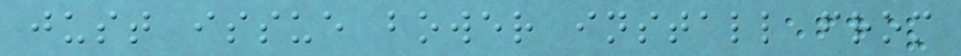just issue bower install from
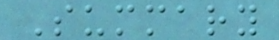Summary
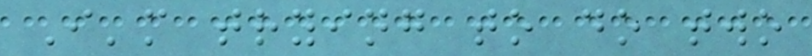I'm trying to do two
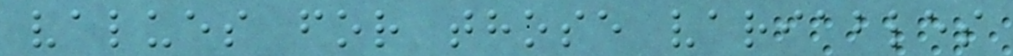values for those variables
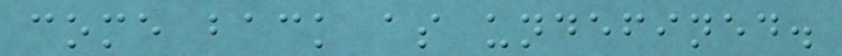come back as undefined.
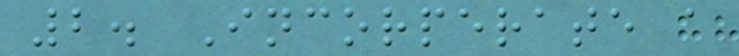2. Incorperate a
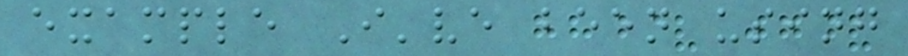example I've been using
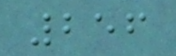256
